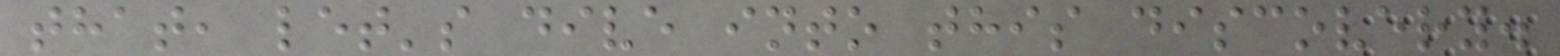that, let's dive into this discovery.
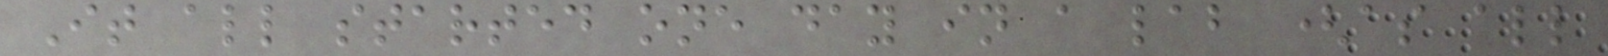It all started one day in a lab (as all
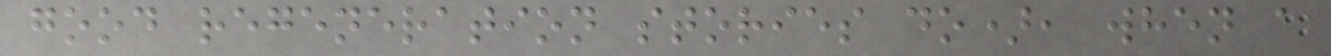good regeneration stories do), when a
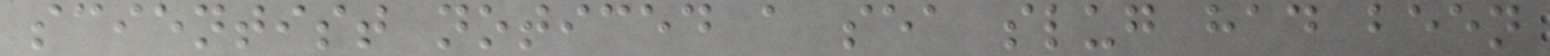scientist noticed a sea slug had been
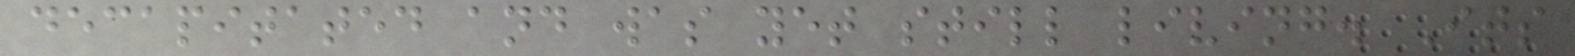decapitated and was yet still living. Its
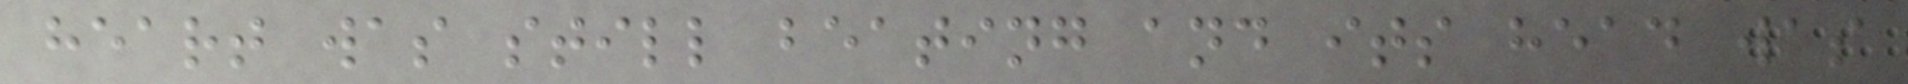heart was still beating and its head was
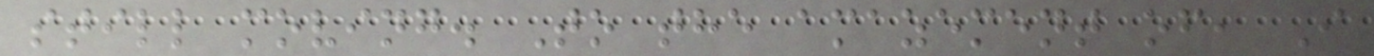still moving. To the amazement of, I
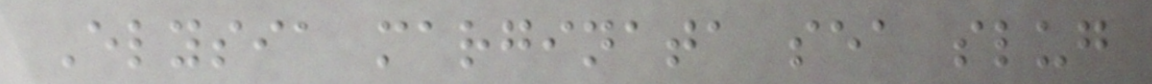Elysia marginata sea slug
